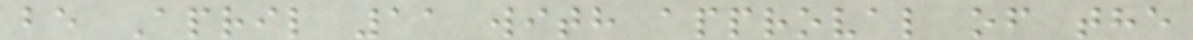be April 11 with approval of the
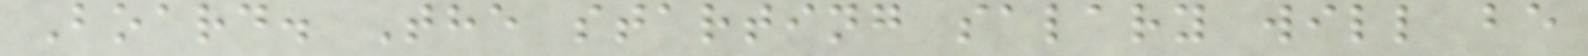Board. The starting salary will be
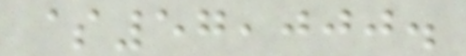$57,000.
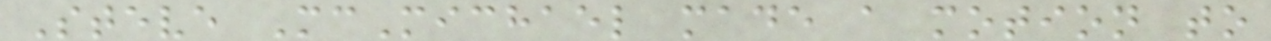Steve McMichael made a motion to
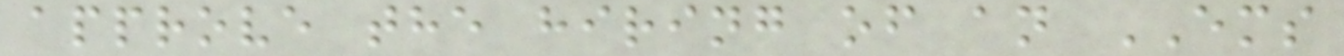approve the hiring of an EMS
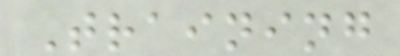Training
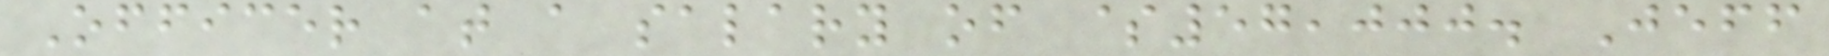Officer at a salary of $57,000. Jeff
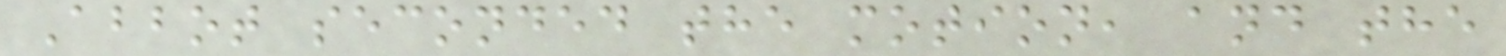Abbot seconded the motion, and the
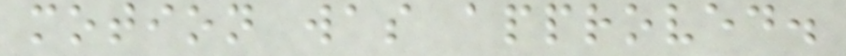motion was approved.
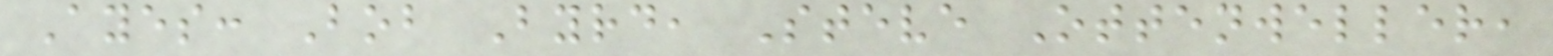Ayes: Bob Byrd, Steve Ottenweller,
